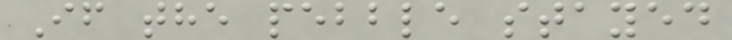If the pebble stayed
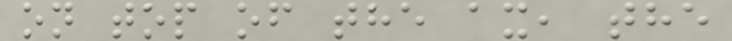on top of the ax, the
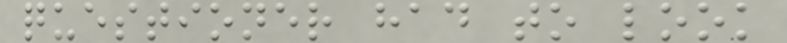questioner had to look
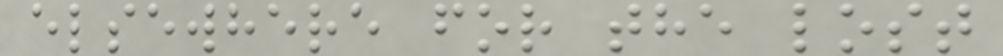elsewhere for the lost
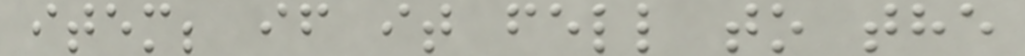item; if it fell to the
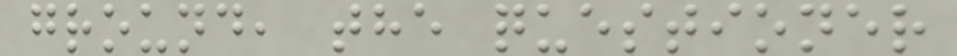ground, the questioner
